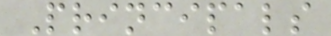Principals
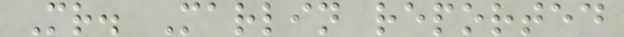Mr. Marlin reported
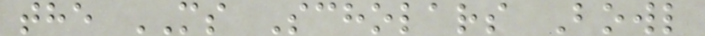the MS Scholars Bowl
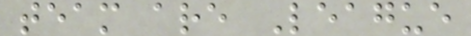team are League
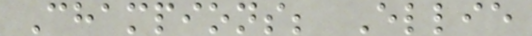Champions; Ellie
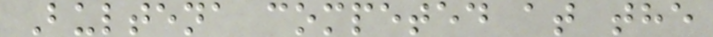Bultena competed at the
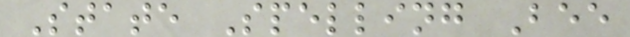State Spelling Bee
